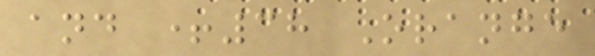and +38 Orange
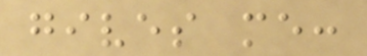gives me:
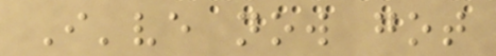I've now got
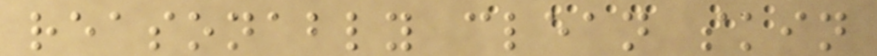reasonably clean skin
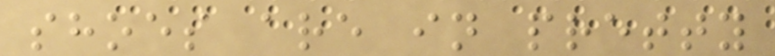shoes are in pretty
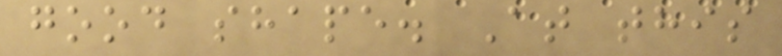good shape. At this
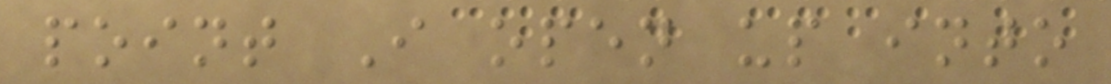point I open up into
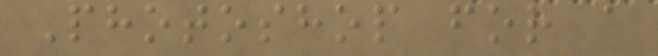Photoshop for a
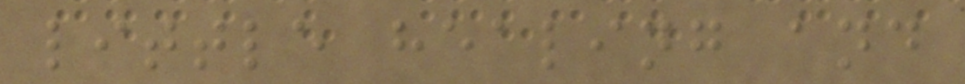little healing and
